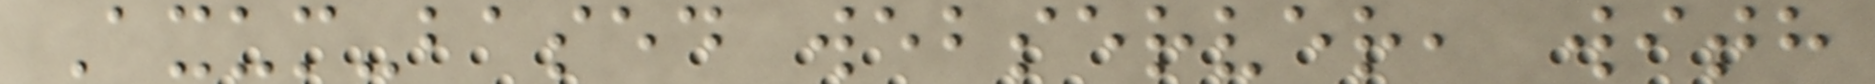Axum-based webserver, with
